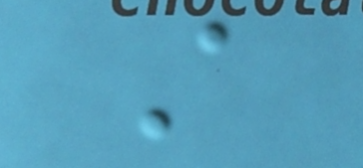A
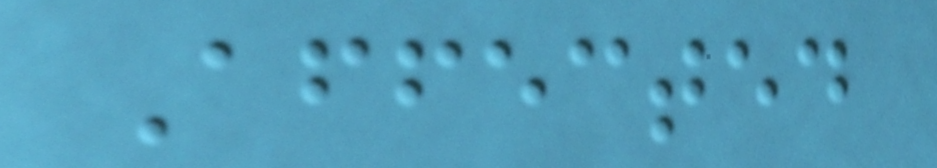Affected
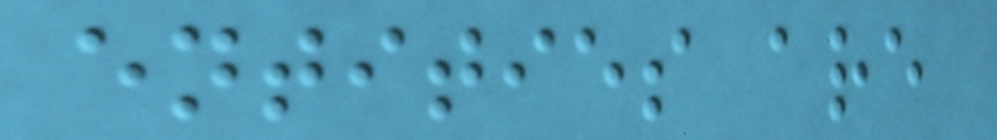entities are
